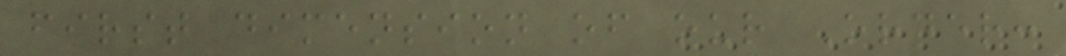first dimension of our Order:
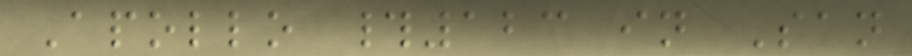Apollo #123 in San
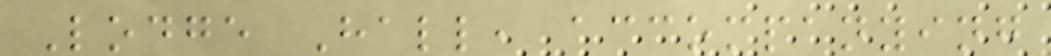Lodge Hall, accompanying
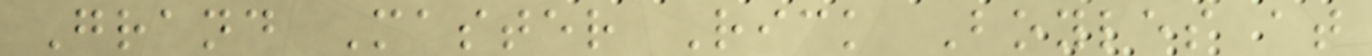Grand Master Rick Boyles at
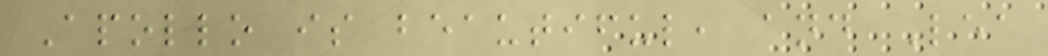Apollo is beautiful, and Lea
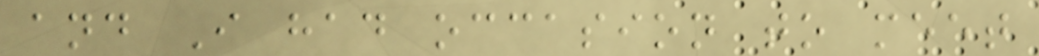and I had occasion to meet
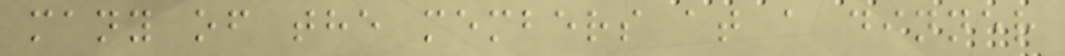many of the members at a dinner
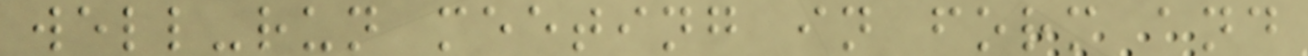well-run meeting in form and
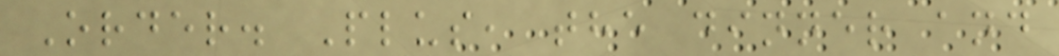Order. Plus, the dinner and
